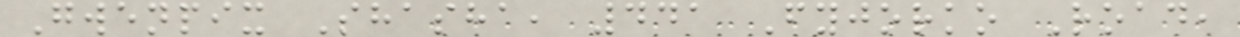Gwenpix Shasha, 441 Fyjorko Road,
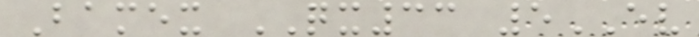Bamex QX33 5EV
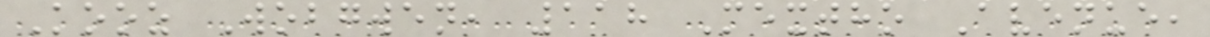Kooz Wobgwen, 118 Mextho Avenue,
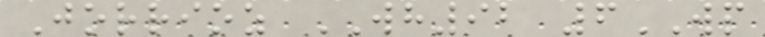Jorrioz WH92 6WP
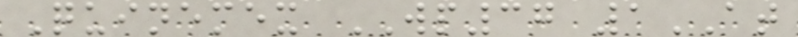Quinemex WP37 1AT
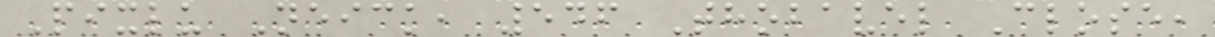Pixlu Neick, 546 Thobavel Close,
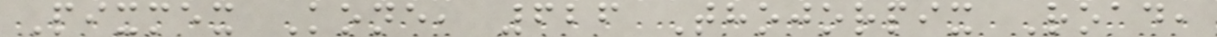Pixmex Kone, 626 Thojorpix Road,
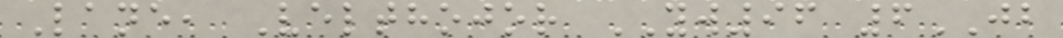Lane, Velthojor YW96 6JB
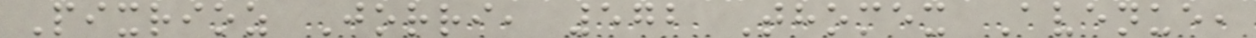Pixrioz Jorri, 572 Thomex Avenue,
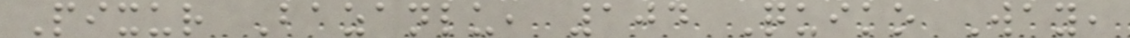Pixur Bazanlu, 104 Quiko Way,
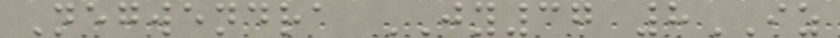Negwendra JY37 8IZ
